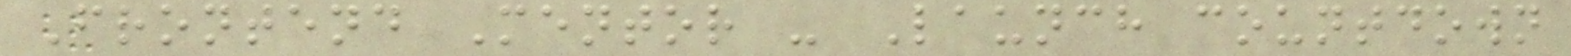Frontend Mentor - Launch countdown
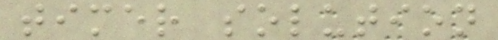timer solution
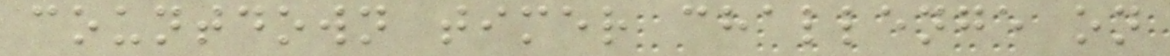countdown timer challenge on
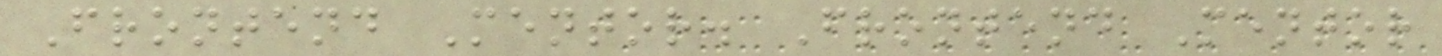Frontend Mentor. Frontend Mentor
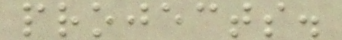projects.
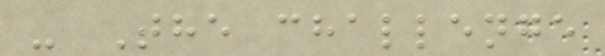- The challenge
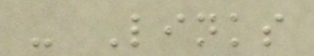- Links
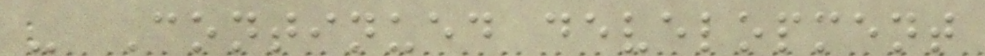- Continued development
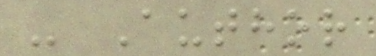- Author
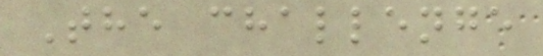The challenge
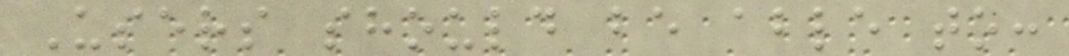Users should be able to:
